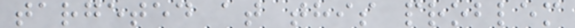targeted at this problem
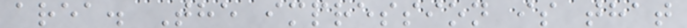area. The impression is that
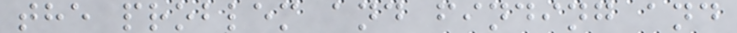the problem and finding and
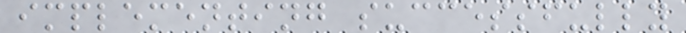implementing successfully
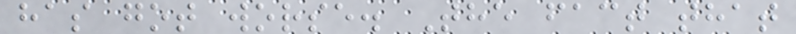has got worse. The fact that
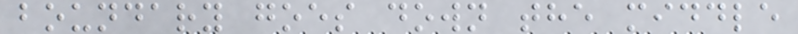boundary goes down the middle
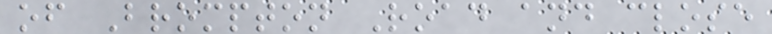of Brompton Road and close
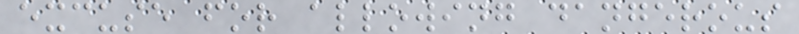excuse for allowing dangerous
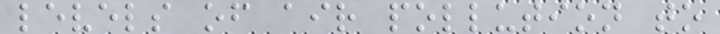levels of air pollution to
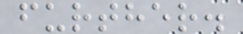further.
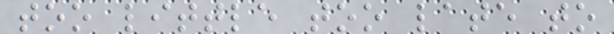too little too late to
